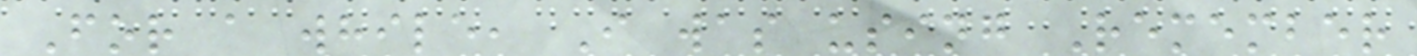For a while, I was using Remember
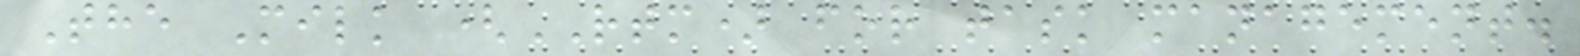The Milk (RTM) for task management.
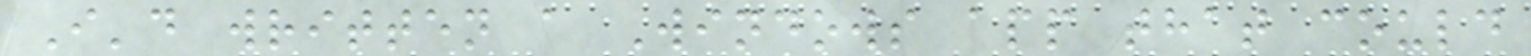I'd written a Windows app that could
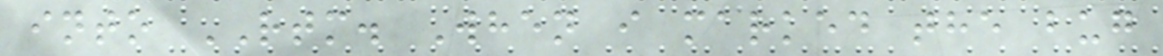into RTM. When i marked the bug
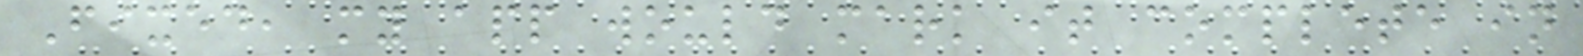Fixed, my app would mark it complete in
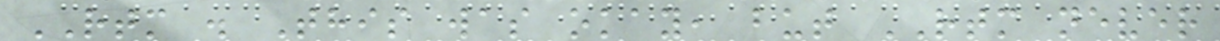RTM . This was okay, but RTM never
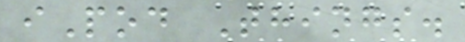iPod Things.
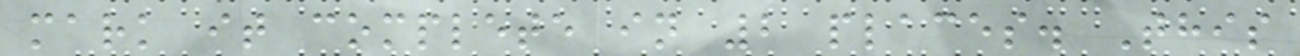mark it complete in 2 places. This
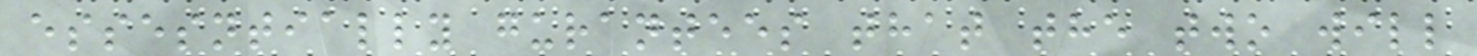essesntially gurantees that the two will
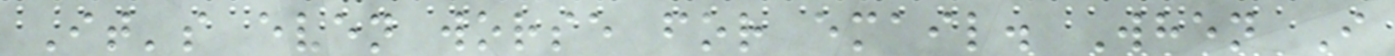It's even worse for email. When I
